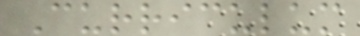Curriculum
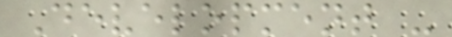Development -
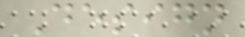Design
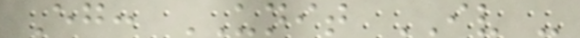Eg: UNIT IV -
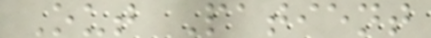Out Patient
